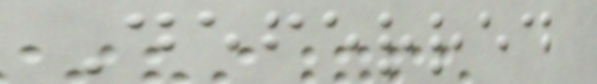Deferred
